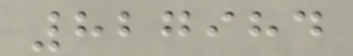827984
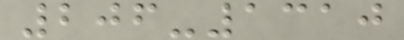206-1310
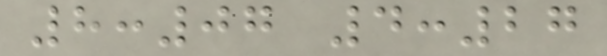8:07 4:27
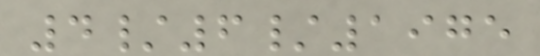4/6/1975
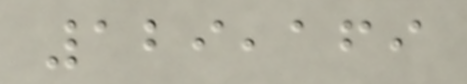129,169
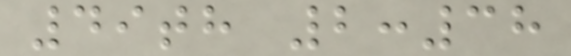49th 2:38
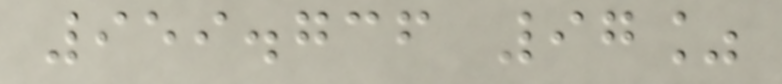959.736 97%
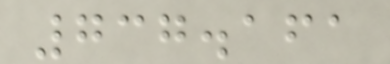737.161
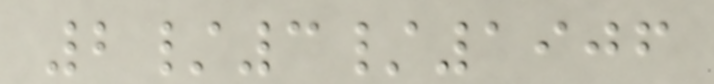2/3/1906
